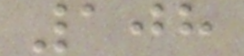108
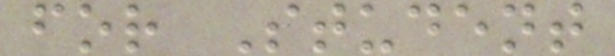for Student
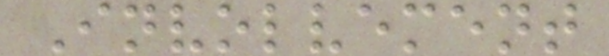Involvement
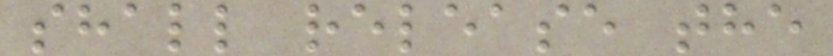shall release the
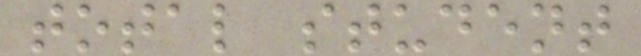total student
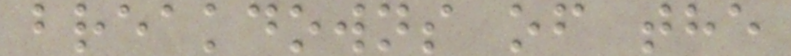breakdowns of the
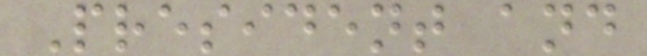President and
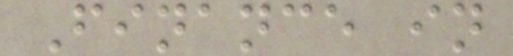Finance in
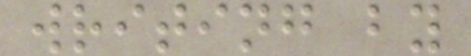writing by
